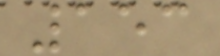153
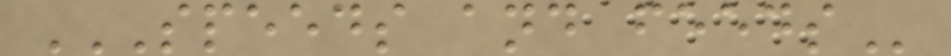SPEEDS AND FEEDS
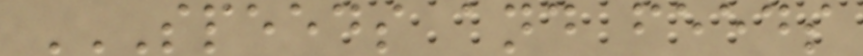SPEEDS AND FEEDS
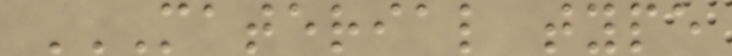MATERIAL TYPE
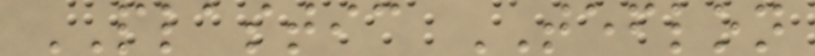PLASTIC TEFLON
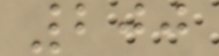200
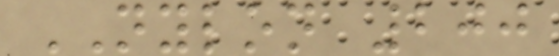NYLON 200
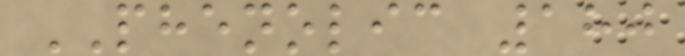PHENOLIC 180
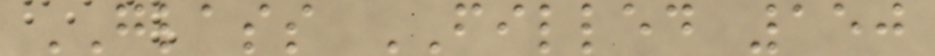GLASS FILLED 150
